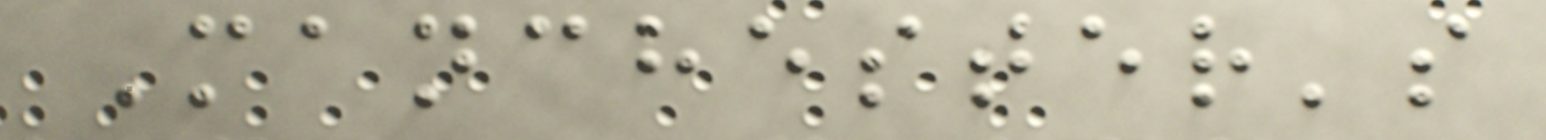Manchester's
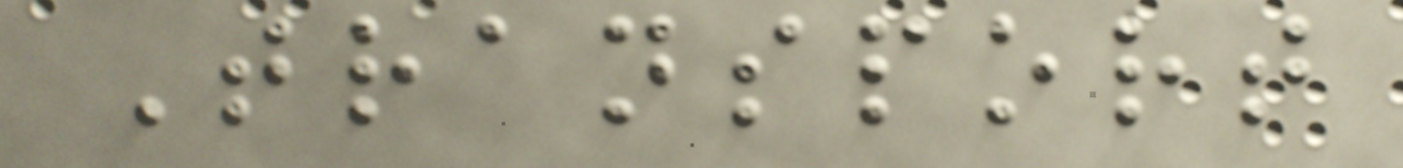Transport
